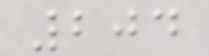204
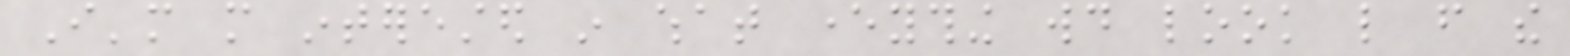I'm more interested in what everything would look like from the
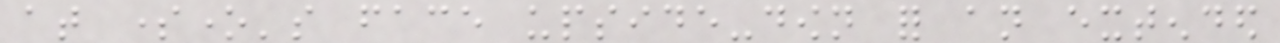at someone's face upside-down for an extended
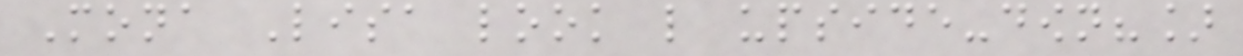Mona Lisa look like upside-down?]
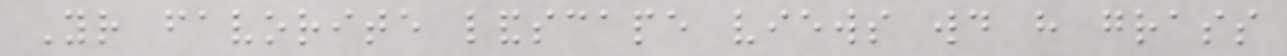Your favorite landscape views would have grass
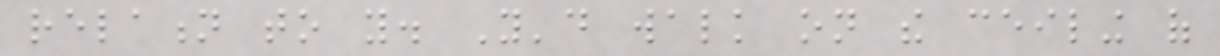relation to you. You'd walk on the ceiling of
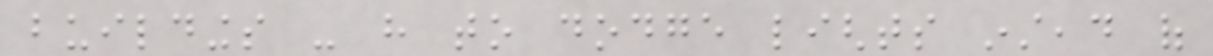buildings - have to dodge lights instead of
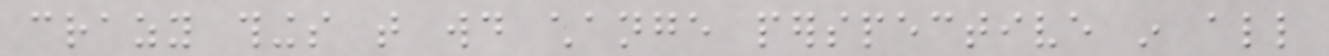crazy things that would change perspective in all
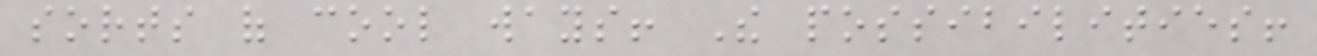sorts of cool ways! The possibilities!
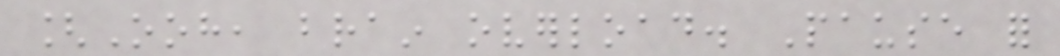[Ooh, brain overload. Pause for
